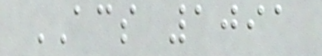ACS 1091
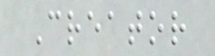Creator
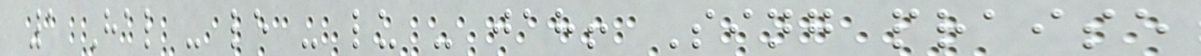1 Hal - le - lu - jah! Sing praise
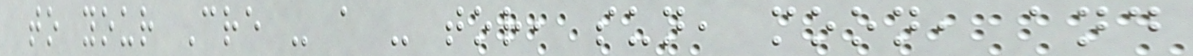to your Cre - a - tor, sun, moon, and
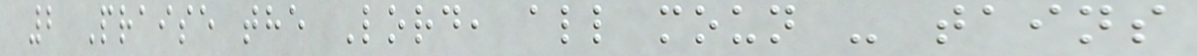2 Praise the Lord, all moun - tains
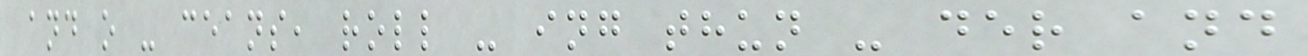and o - ceans, roll - ing thun - der and
